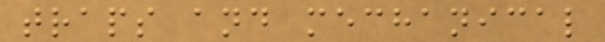traps and mechanical
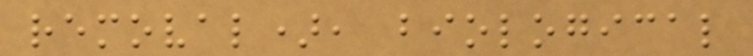removal), biological
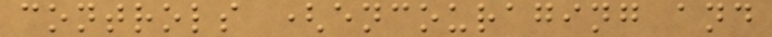controls (encouraging and
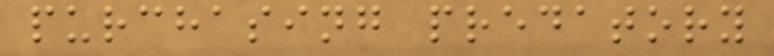purchasing predatory
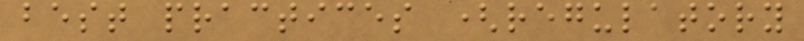best practices (regulatory
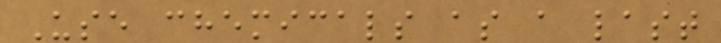Use chemicals as a last
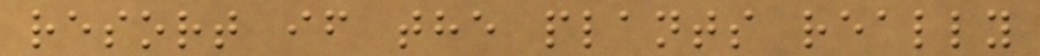resort if the plants really
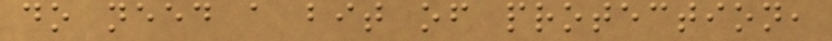do need a bit of protection,
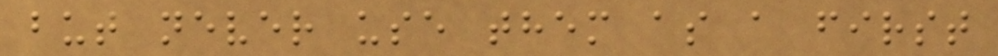but never use them as a first
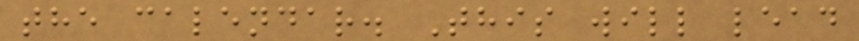the calendar. This will lead
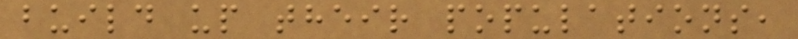build up their populations,
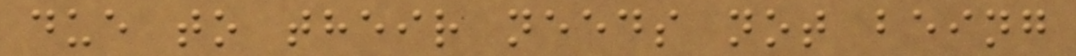due to their needs not being
